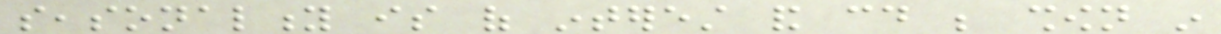seasonality is of interest and could be shown in
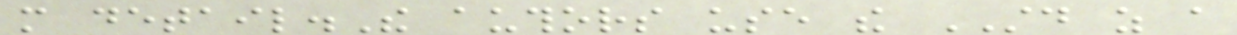more detail.The authors use the STD as a
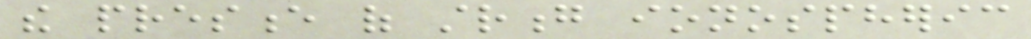the presence of strong ionospheric
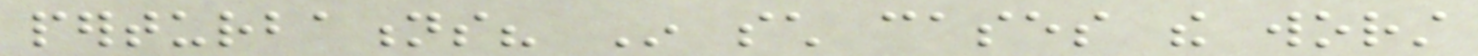perturbations? In such cases the worst
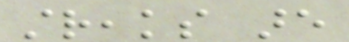streaks are
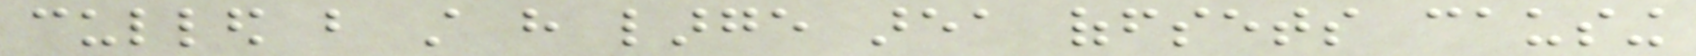culled but still have large area offsets causing
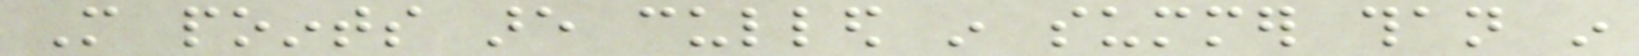More points are culled in summer than in
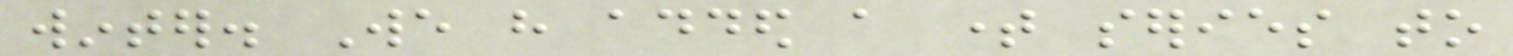winter. We have added a time series to
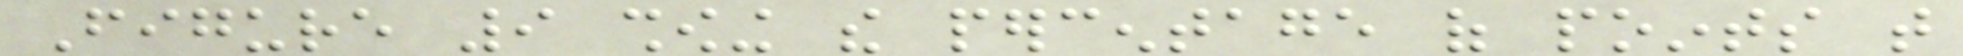Figure 9 showing the percentage of points that
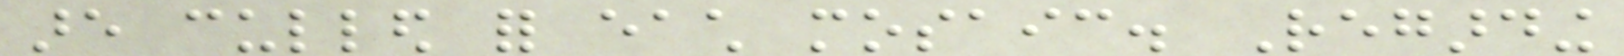are culled for each mosaic. Regarding
